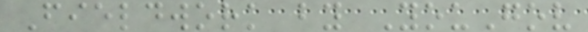Fieldwork by YouGov
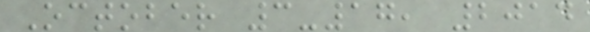October 3-17, 2014
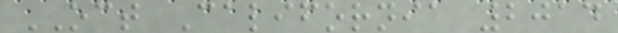OCT California 2014
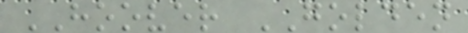HOOVER GOLDEN
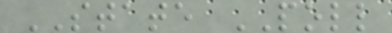STATE POLL
